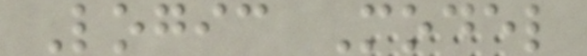Logic Model
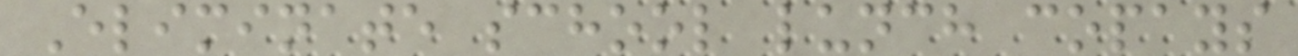Eliminate school lunch copays
